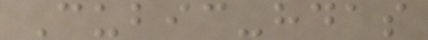Cubic-hdas
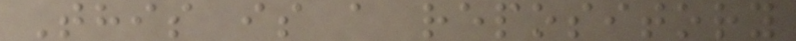This is a repository
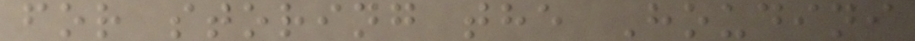for storing the Houdini
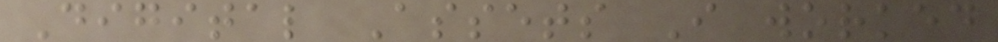Digital Assets I worked
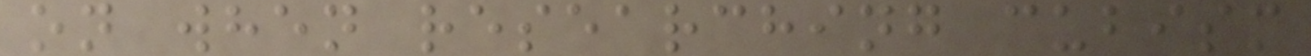on when researching cubism
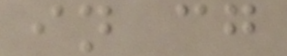in cg
